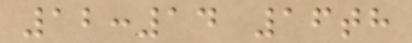12:14 16th
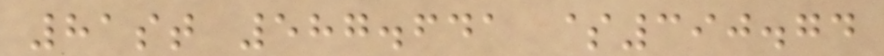81st 587.641 $390.74
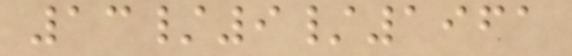13/9/1961
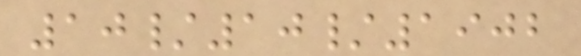10/10/1902
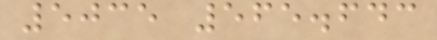5035 565.643
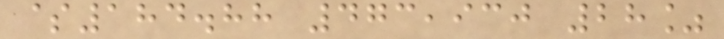$184.88 473,930 28%
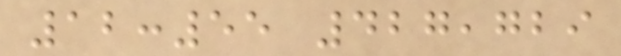12:55 427,729
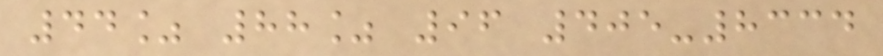44% 88% 96 405-8334
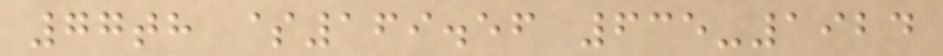77th $169.56 635-1924
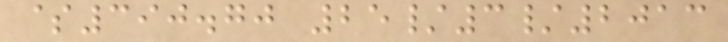$390.70 25/3/2013
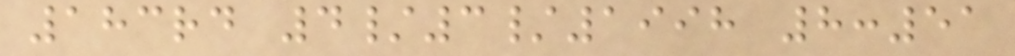183rd 4/3/1998 8:51
